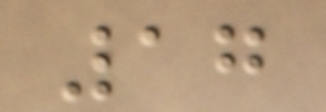17
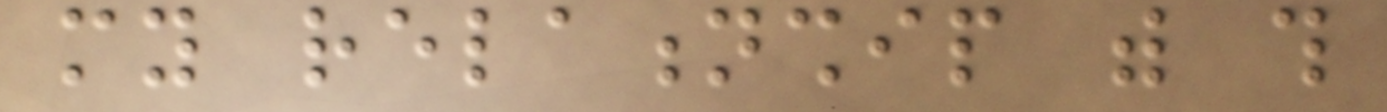my relationship with this
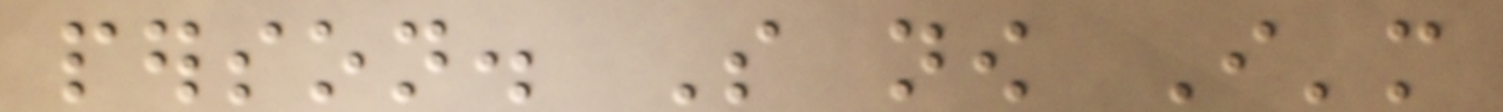person. So now I'm
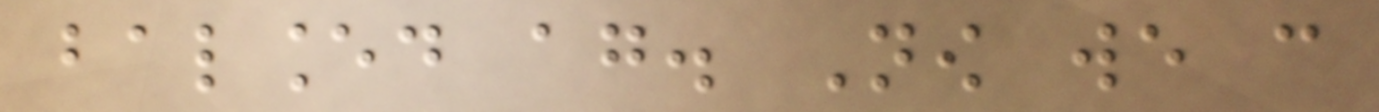balanced again. Now we can
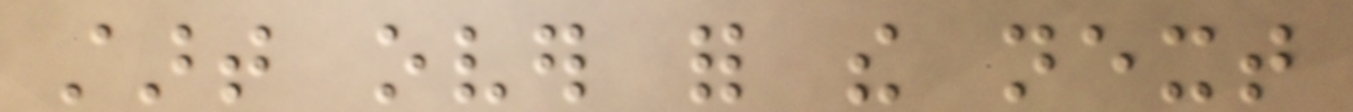start over for the next
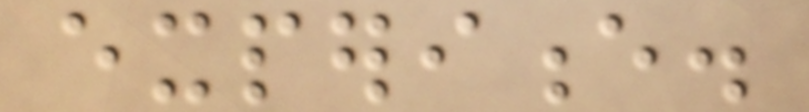experience.
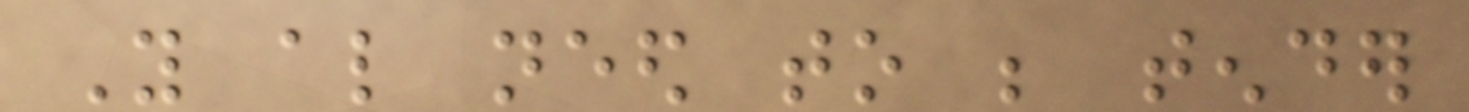You also need to be tender
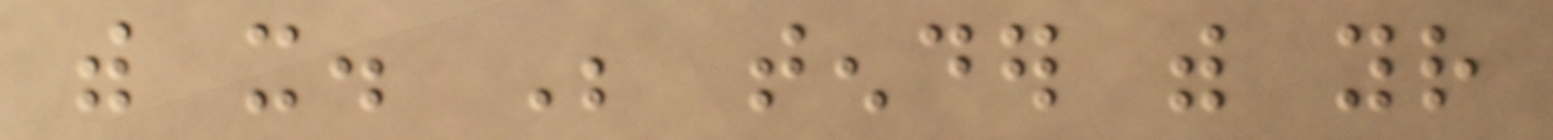with it. Be tender with your
